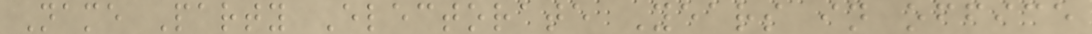Name Party Electorate Years in office
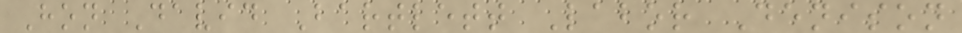Hon David Bartlett Labor Denison
